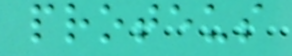proteus
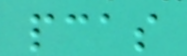pcas
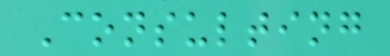Consulting
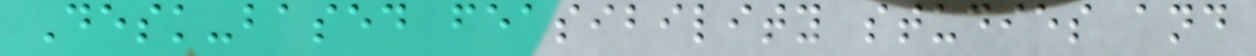Desk-based feasibility studies and
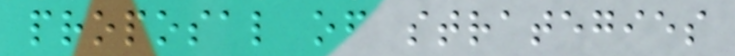proposal of strategies
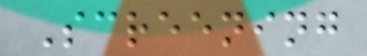Screening
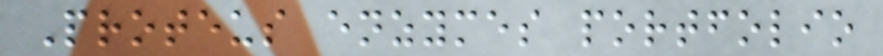Proteus enzymes portfolio
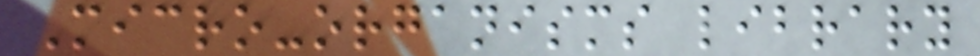Micro-organisms library
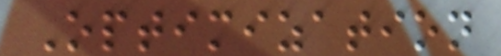Optimization
